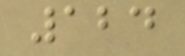124
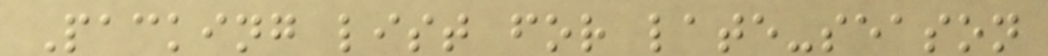Packing list for late-season
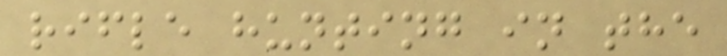rifle hunting in the
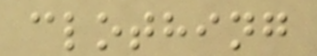clothing
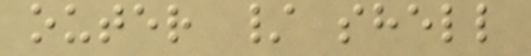outer / shell
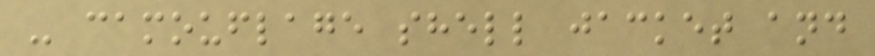- camouflage shell jacket and
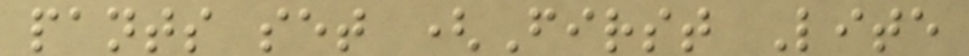pants set (First Lite
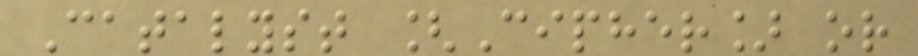Catalyst [Cipher] or
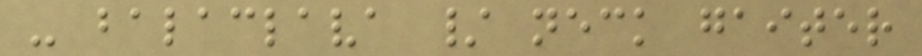- balaclava / neck gaiter
